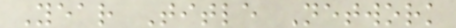Year Title Network
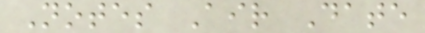Notes Air Date
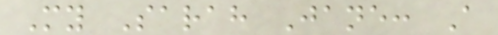My Sarah Jane: A
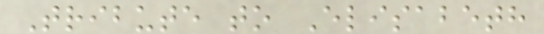Tribute to Elisabeth
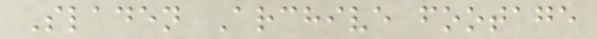Sladen Archive footage
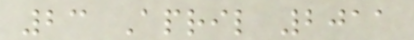23 April 2011
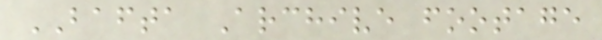BAFTA Archive footage
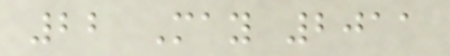22 May 2011
